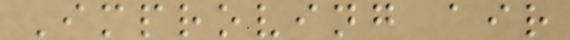Improving air
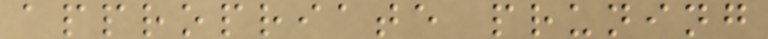appropriate pruning
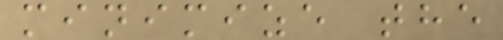minimize the
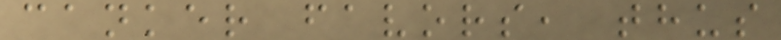canker favors, thus
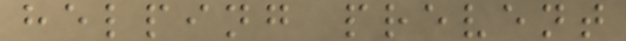helping prevent
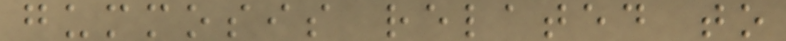gummosis related to
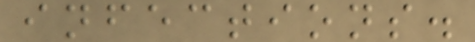infections.
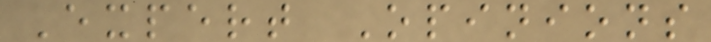Expert Opinions
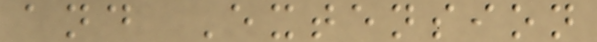and Extension
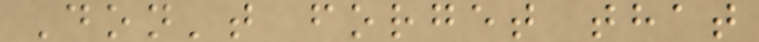Don't forget that
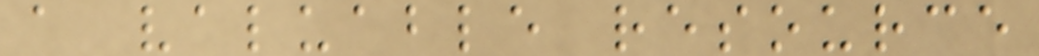a valuable resource
